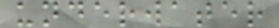underwater
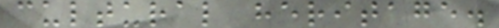cultural heritage.
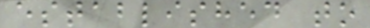established to
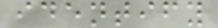identify
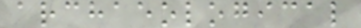archaeological
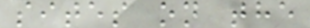sites on the
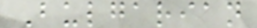Bulgarian
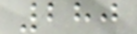280
